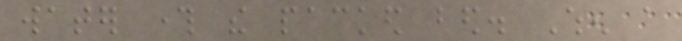water through the packed bed. When a
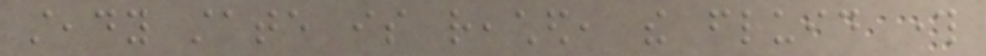steady state is reached, the fluid through
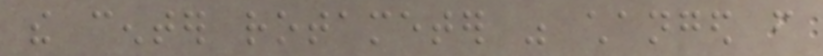the center rotameter was changed from
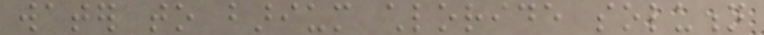water to barium chloride solution
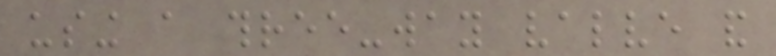using a three-way valve and
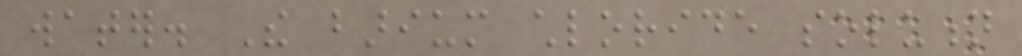water. The barium chloride solution
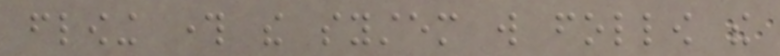flowing through the system will follow the
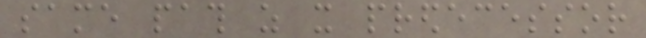same path as it predecessor
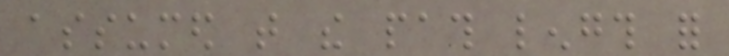assumed that the path length for
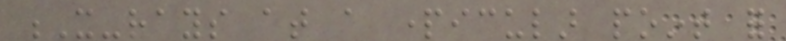X-rays at a particular point for
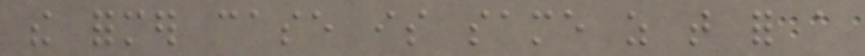the former case is same as that for a
